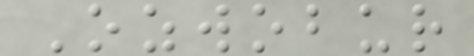Ozwobur
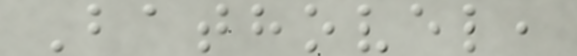Bathovel,
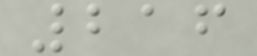216
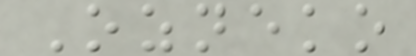Ozneko
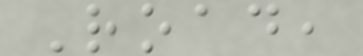Road,
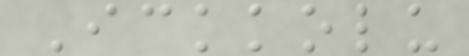Ickkolu
